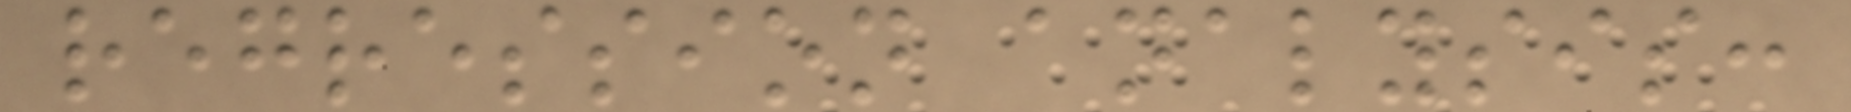regression analysis:
